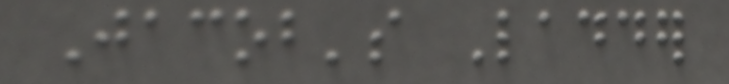Jacob's Ladder
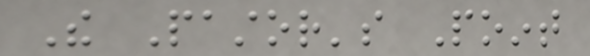The Pastor's Point
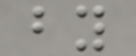by
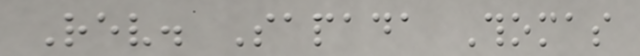Rev. Sapada Thomas
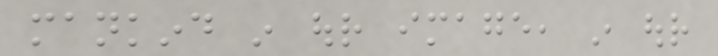mankind in our image, in our
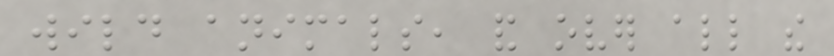wild animals, and over all the
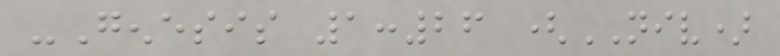-Genesis 1:26 (NIV)
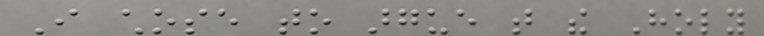I chose to argue that the Holy
